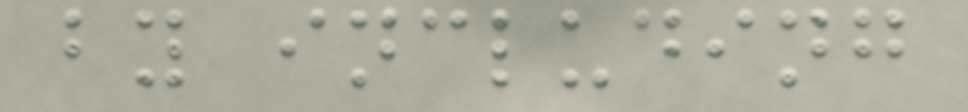by including
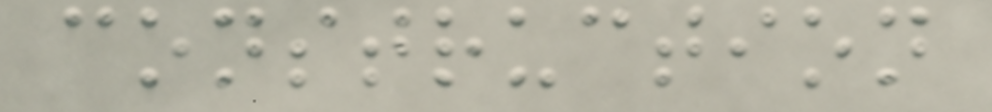construction
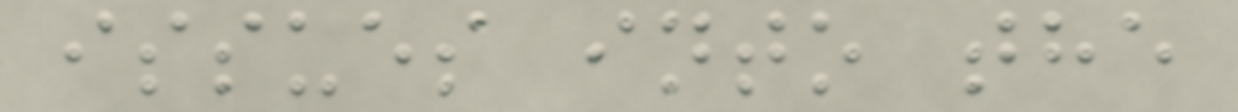issues into the
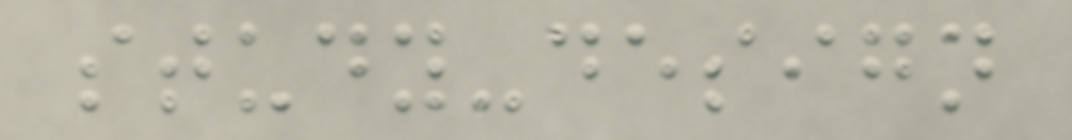study-design
